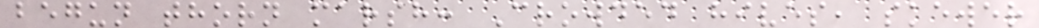begun thorn marsh: Crowded hives, skewer
